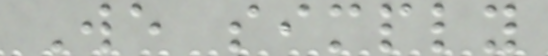We simply
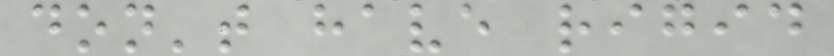don't have rigid
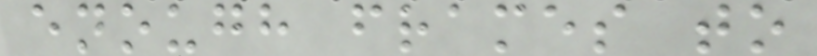enough frames to
